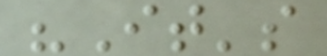"It's
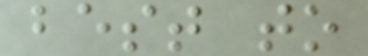best to
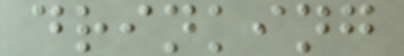drinking
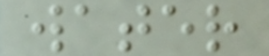water
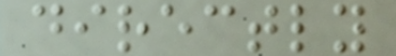directly
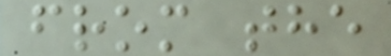from the
